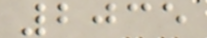2035
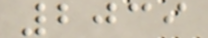2039
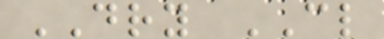DRY CL
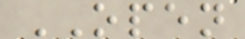OPEN
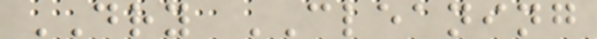DRY CLEANING
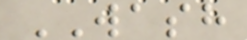WASH
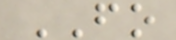FO
